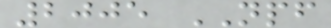2005 NPF
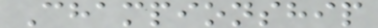Championship
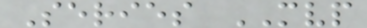Series MVP
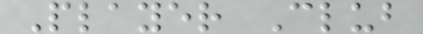Player Club
